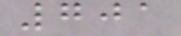701
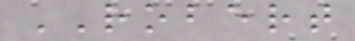ROBERT
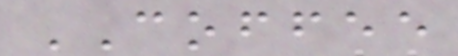COFFEE
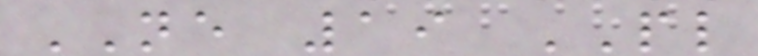NE 19 PL
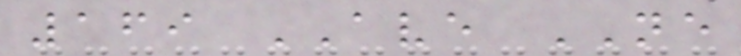169 AVE NE
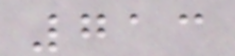713
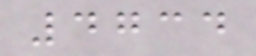4734
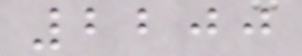2200
